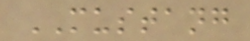MUSTANG
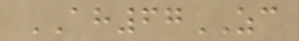AH67ZC
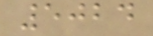5024
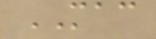MAC
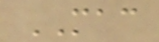MAC
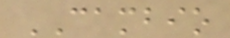CAMBIO
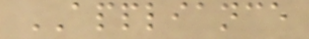APPLIANCE
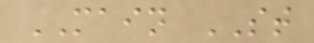MAIN ST
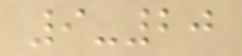9-20
